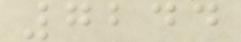7244
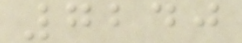7240
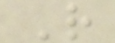R
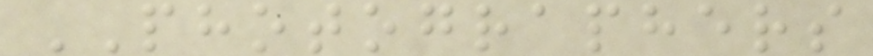PHOTOGRAPHERS
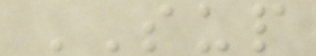SUP
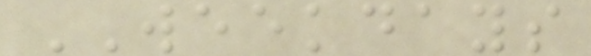WEEKDAYS
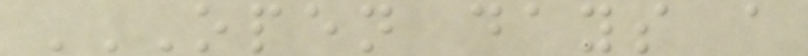OPEN DAYS A
